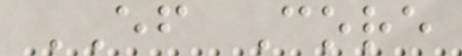EF Core
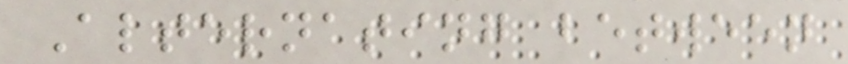Alternating between
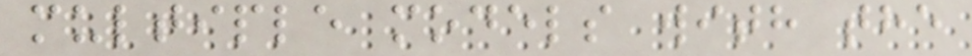multiple models with the
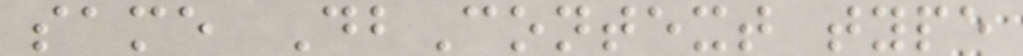same DbContext type
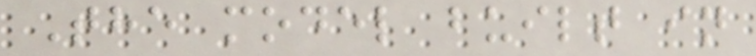The model built in
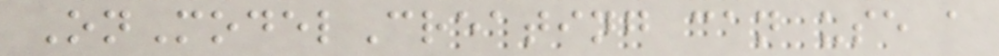OnModelCreating can use a
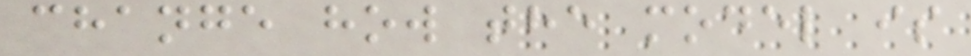change how the model is
